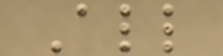All
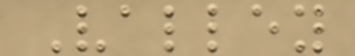Valley
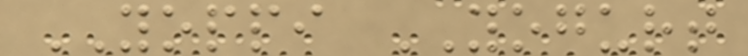YOPPI YOGURT
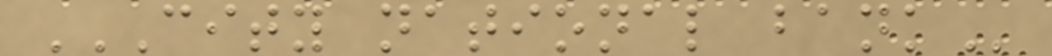CITY NATIONAL BANK
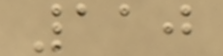110
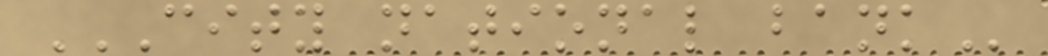CITY NATIONAL BANK
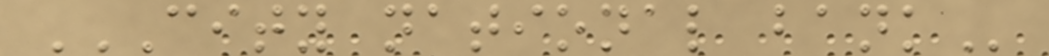CITY NATIONAL BANK
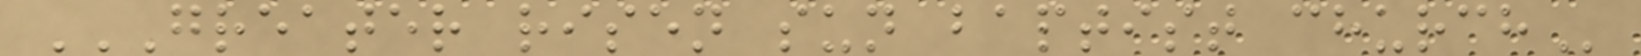GREATER RISEN SUN BAPTIST CHURCH
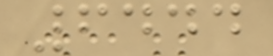6444
